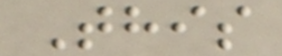This
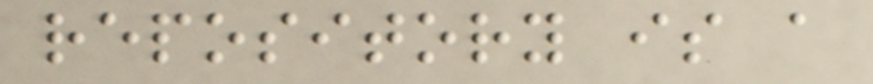repository is a
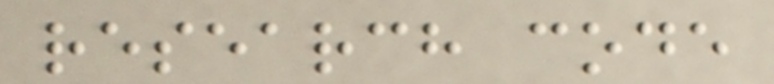research code
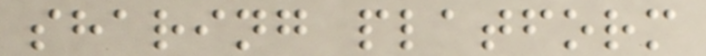sharing platform
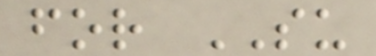for SU
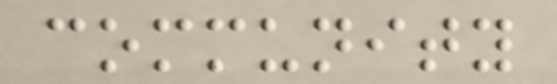community
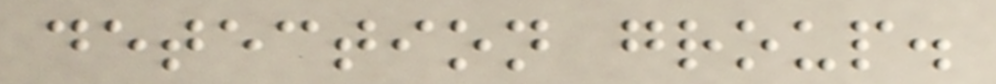detection group.
